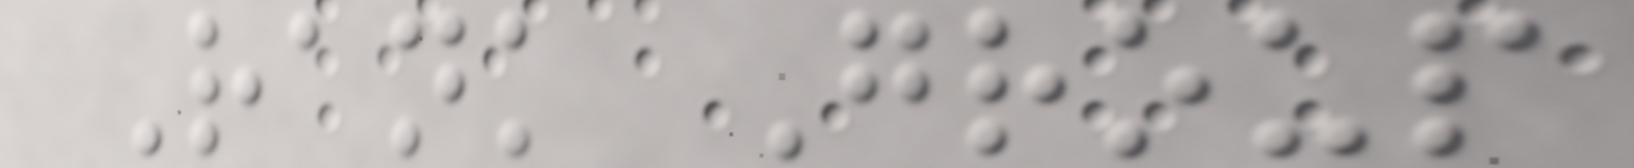Rank Group
